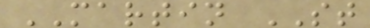MARTIN ST
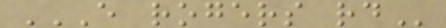E ROGERS RD
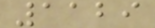1129
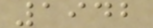1942
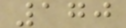170
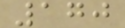170
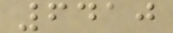6410
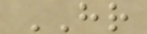HR
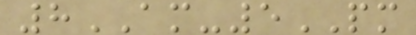8AM-5PM
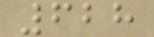628
